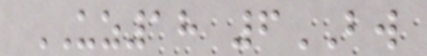UZ18 6BW
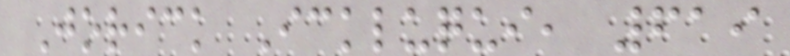Jorick Ickluqui, 619
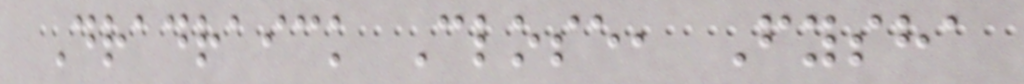Dradraick Close, Fysha
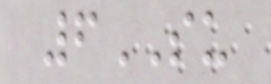6SU
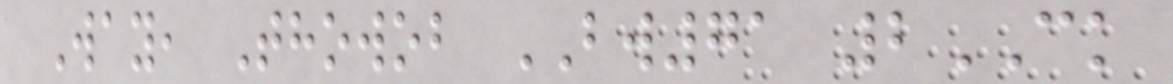Way, Thowob BW71 2CK
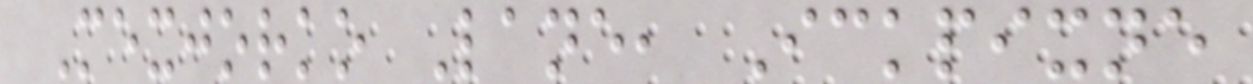Mexjorko Lane, Ickpixne
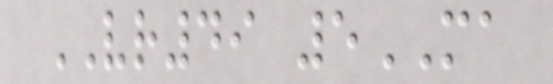VR49 5MA
